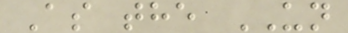As the UN
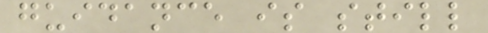guidance is still
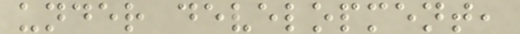under development,
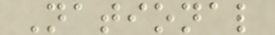National
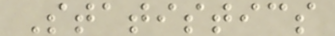Statistics
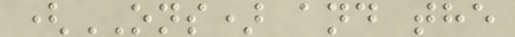(ONS) and the
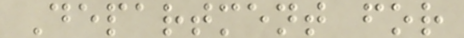Department for
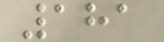181
